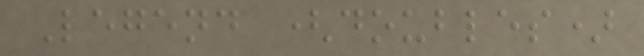Legend (doubles)
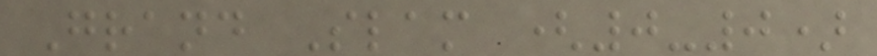Grand Slam (0-0)
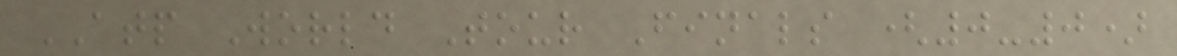ATP World Tour Finals (0-0)
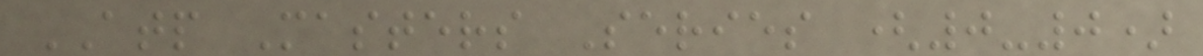ATP Masters Series (0-0)
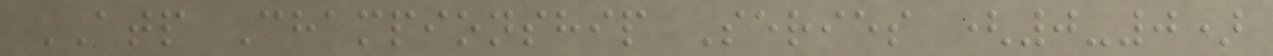ATP Championship Series (0-0)
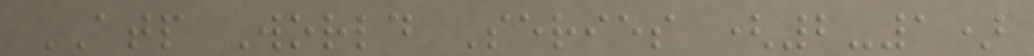ATP World Series (2-1)
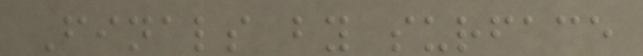Finals by surface
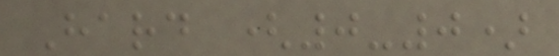Hard (0-0)
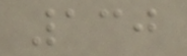130
